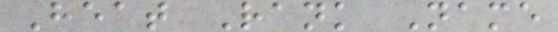Heat Rank Name
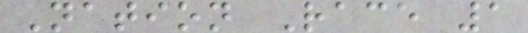Nation Race 1
